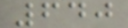640
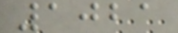1021
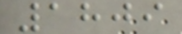1809
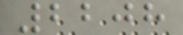2208
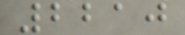2210
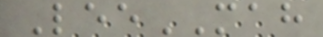LeeMAH
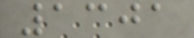1301
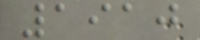1910
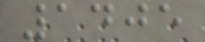1405
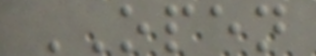OPEN
